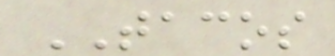TACOS
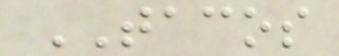TACOS
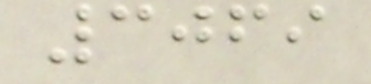3069
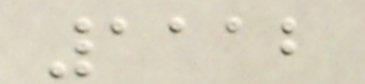1112
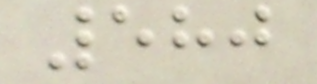580
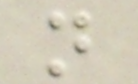n
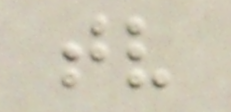tv
